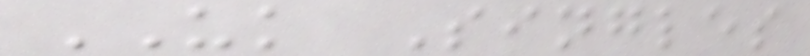UK Singles
